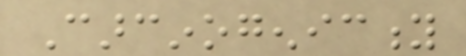Carcinogenicity
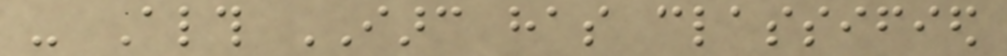- Although IARC has classified
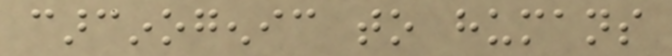carcinogenic to humans
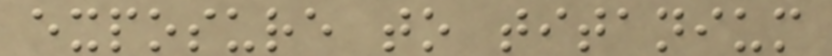exposure to titanium
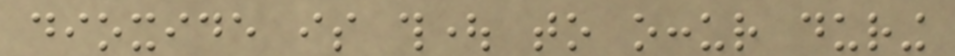dioxide is thought to occur during
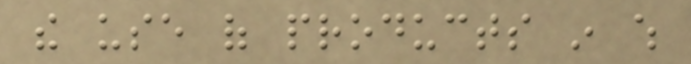the use of products in which
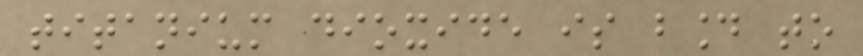titanium dioxide is bound to
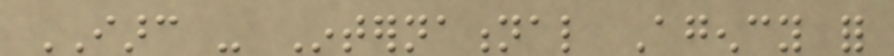IARC - International Agency for
